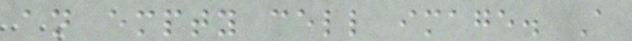an empty cell image. A
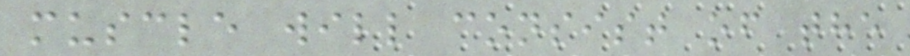muscle will consist of the
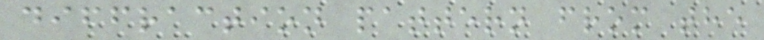diffraction pattern from the
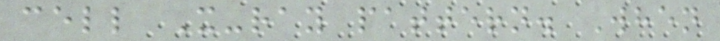cell X-ray pattern. When
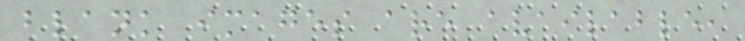blank images are available,
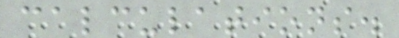calculations.
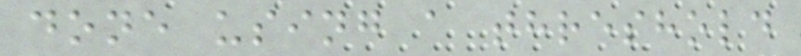done using a threshold
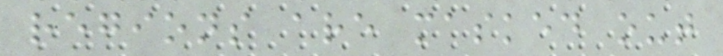regions are masked out
